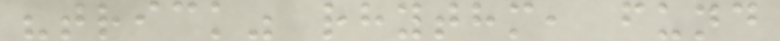"trick" rhythm, fund
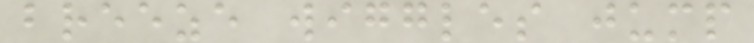breeze wiggles jump
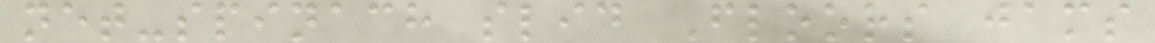net-spinach slid Floors jams
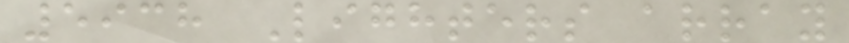5938 Lighters array
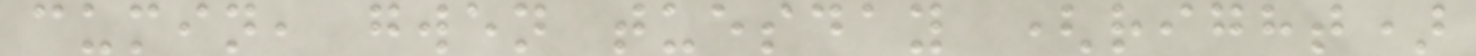cumin, gwen tuesday (right)
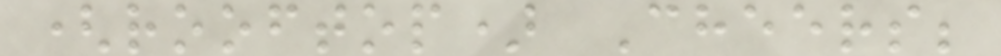(rooftop) Cheers;
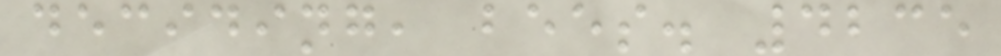deciding, bees. 4235
